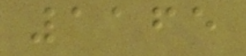1165
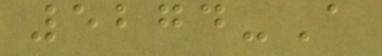5274-A
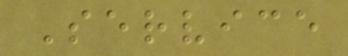Service
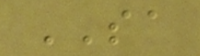SA
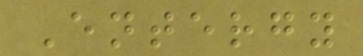Entergy
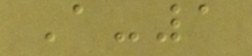A-1
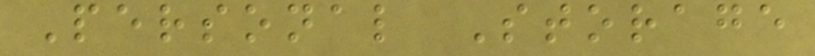Personal Storage
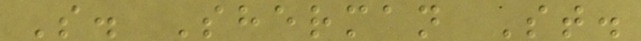S. Sherman St.
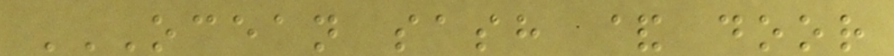OCEAN SASH & DOOR
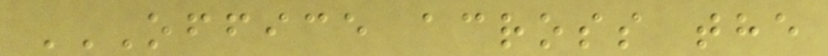OFFICE ACROSS THE
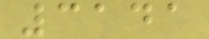3141
